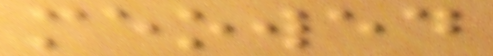meowed
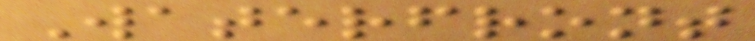Waterfront
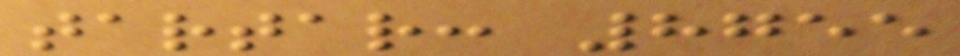tartar: 8755
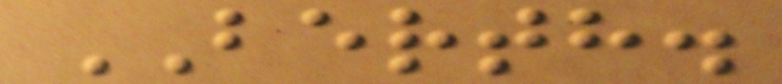BERTH.
